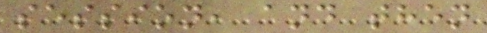session, and then
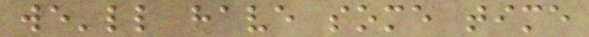we'll have some time
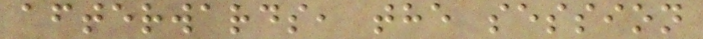afterwards, the session
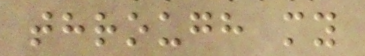through my
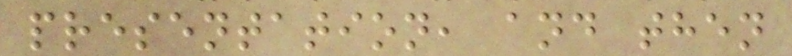presentation, and then
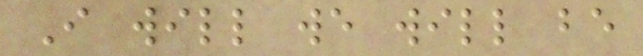I will we will be
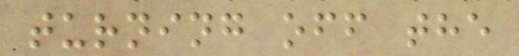turning off the
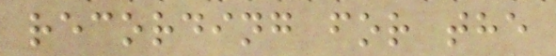recording for the
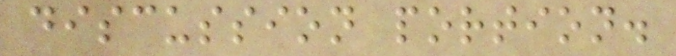discussion portion.
